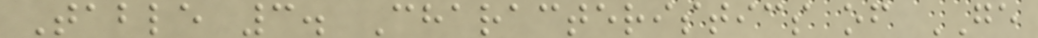Table 3. Characteristics of GE
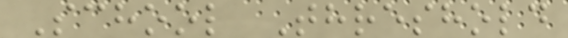School Threshold
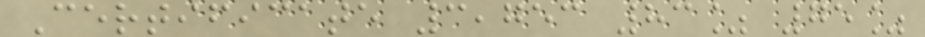Certificate 3,753 83% 75%
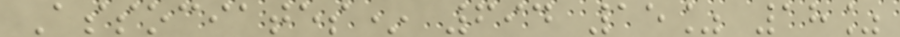Associates* 694 15% 18%
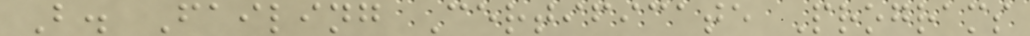B. Failing Certificate Programs
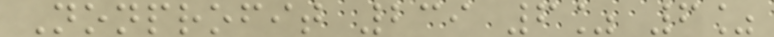Nonprofit 239 6% 6%
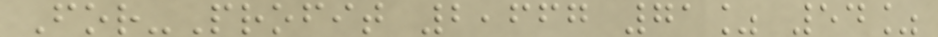For-Profit 2,667 71% 54%
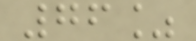76%
